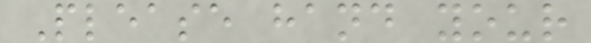Please hand your
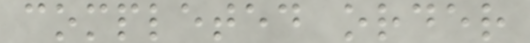completed order
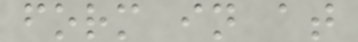form in at
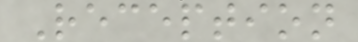Reception
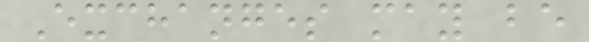Exchanges may be
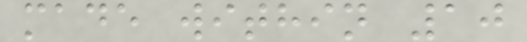made within 10
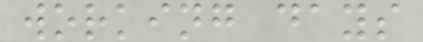working days
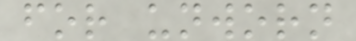for unworn
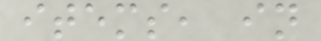items, in
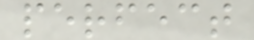perfect
